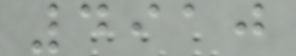4910
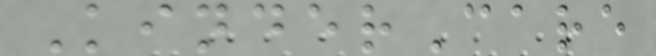KinderCare
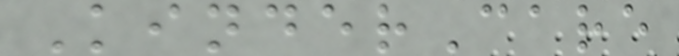KinderCare
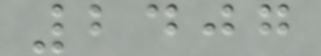2407
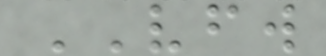VFW
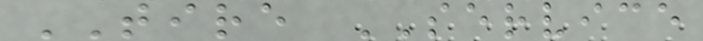TIRE SERVICE
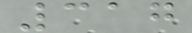317
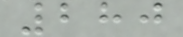280
